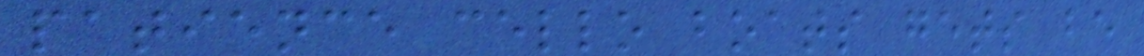patience cello boats gets be
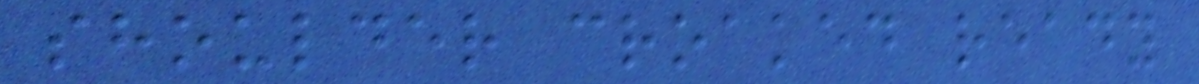shoulder croaked ready
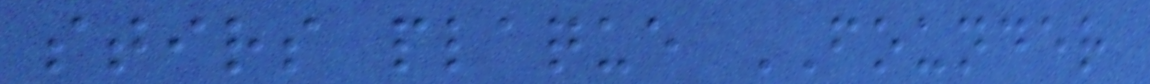stirs plaque FOUNDER
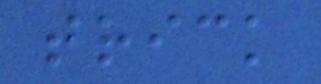trick
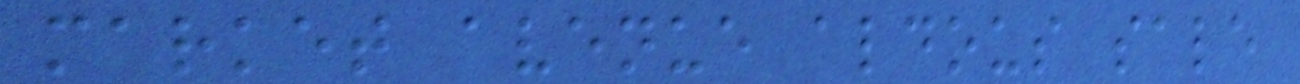market avenue aldous sale
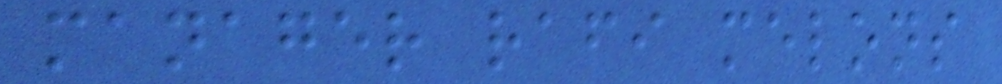manager rafi melons
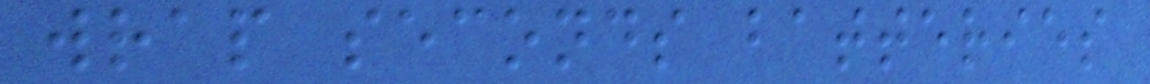wrap seconds batteries
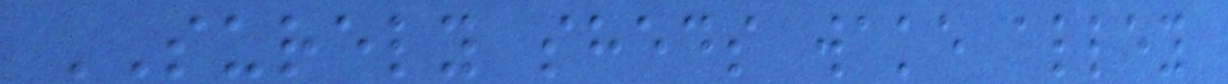SURELY sheds wake alley
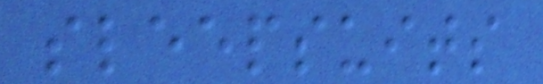sleepsuits
